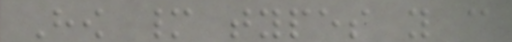How many types you can
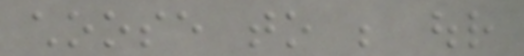choose to be our
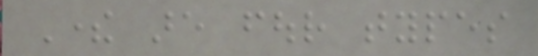There are four types
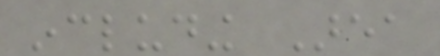including Area
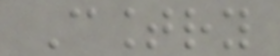Country
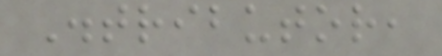Distributor,
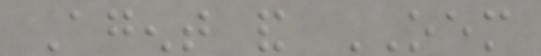Agent and OEM
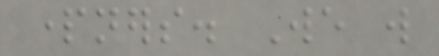partners. We will
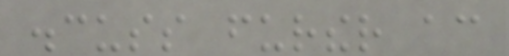discuss further according
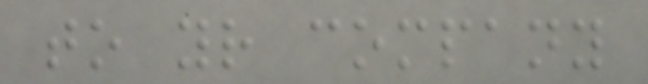to your company
